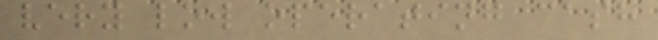very low operating cash
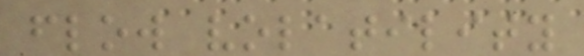flow volatility
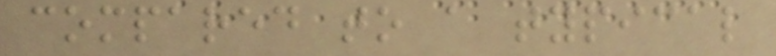compared to a typical
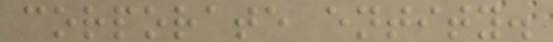corporate entity.
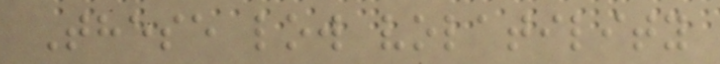These low volatility
